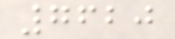7620
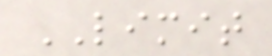LIMIT
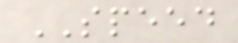SPEED
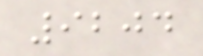9204
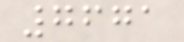7671
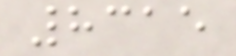8315
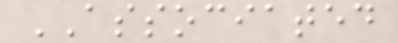ASSOCIATED
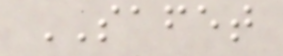SAFET
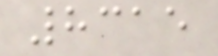8315
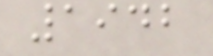1942
